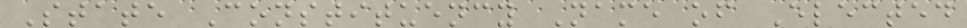State Constituency Name of Elected
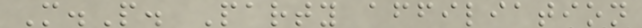M.P. Party affiliation
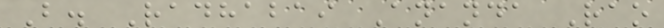B. Radhabai Ananda Rao
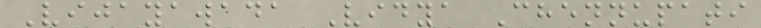Vijayawada Vidya Chennupati
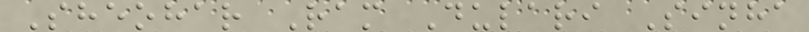Sheohar Ram Dulari Sinha
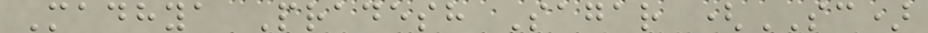Madhya Pradesh Sagar (SC)
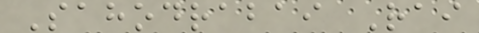Sahodrabai Rai
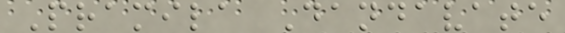Pramila Dandavate
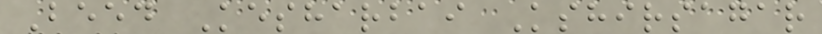Beed Kesharbai Kshirsagar
